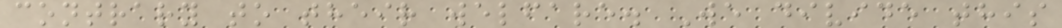contrary to their welfare. We divide this
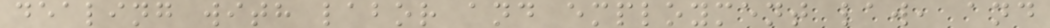dealing with labor and employment law, and
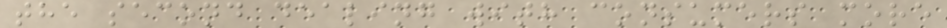the second dealing with consumers more
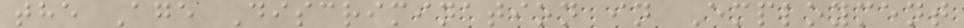the Age Discrimination in Employment
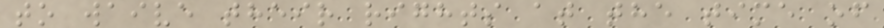to waive their rights at the time of
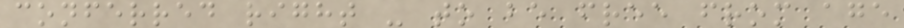conferred right - to be free from age
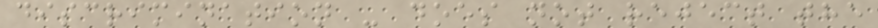discrimination - does not reject the
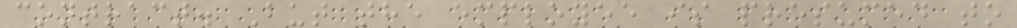contract. But the employee is presumed to
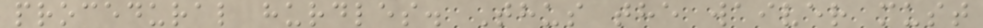procedural hurdles. Thus the waiver must
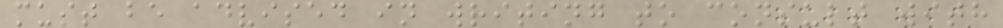must be advised in writing to consult with
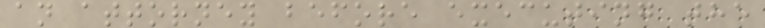an attorney before executing the
